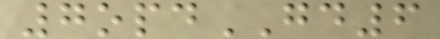7opdGD6
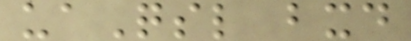uaQsl bxd
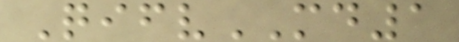QifvMD1
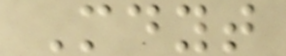Mdyt
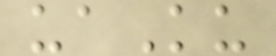uaKu
